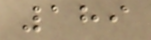189
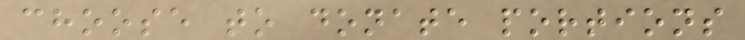choose to donate portions
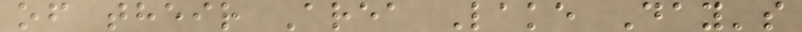of their Area Lake Day's
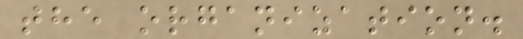the organization.
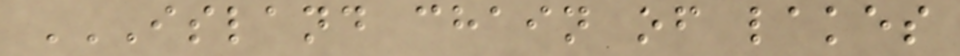ISLAND CHAIN OF LAKES
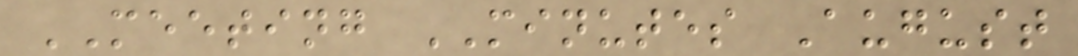MEETING MINUTES August
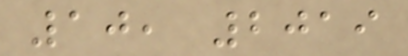10, 2019
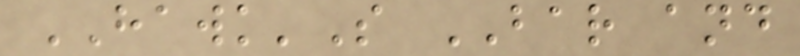HAWK'S BAR and
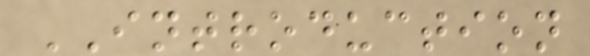INTRODUCTION
